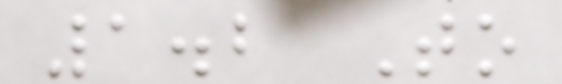1.2 To
